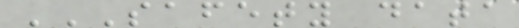SAFETY DATA
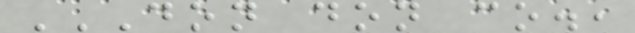DON DON CO.,
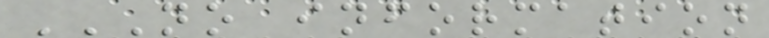NO INFORMATION
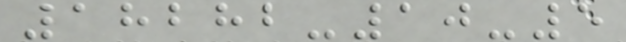18282-10-5
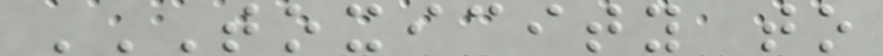TOXICITY TO
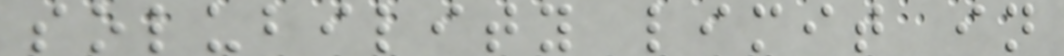solubility limit in
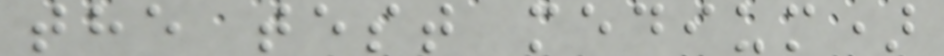the test medium)
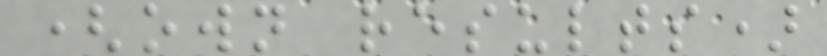(own results)
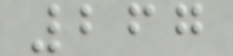267
